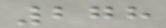278
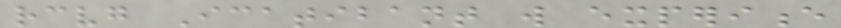receiving Icatibant will experience
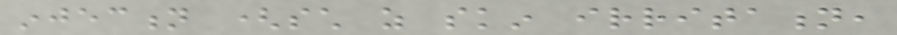injection (such as skin irritation,
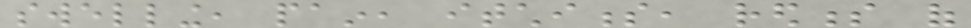swelling, pain, itchiness, redness of
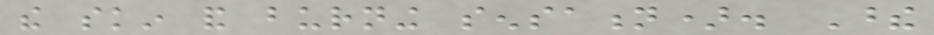the skin and burning sensation). These
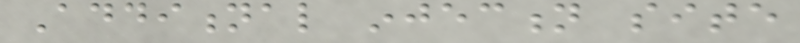Additional injection site
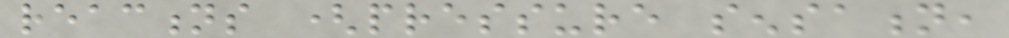reactions (pressure sensation,
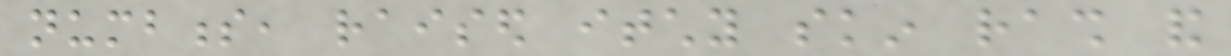numbness, raised itchy skin rash and
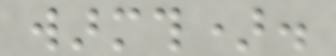warmth).
